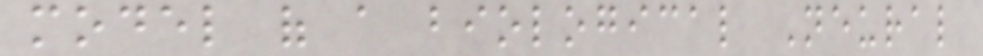model of a biological Neural
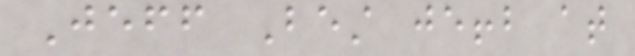Jeff Best jeffb at
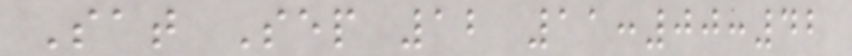Sat Sep 12 11:00:42
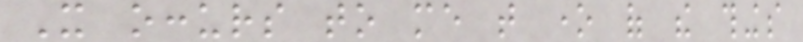It occurs to me that one of the things
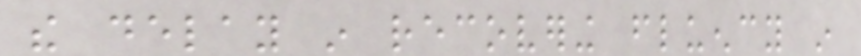the delay in recovering fluency in
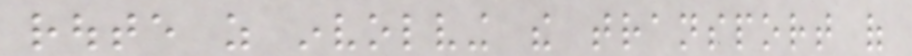route as involving the transport of
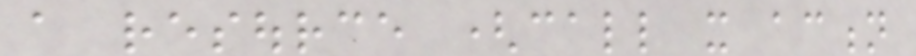a resource (call it action
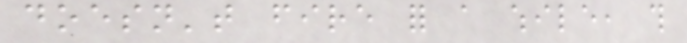doesn't fire for a while, this
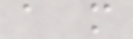a more
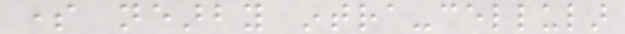some nearby intra-cellular
